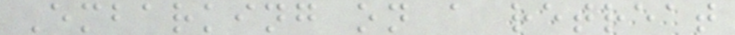Embarking on a retreat
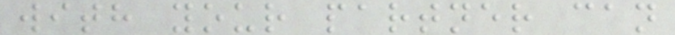with your partner can
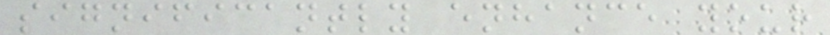significantly enhance your
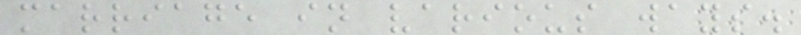marriage in various ways.
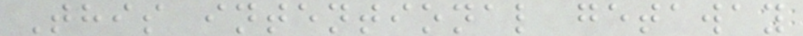This intentional getaway
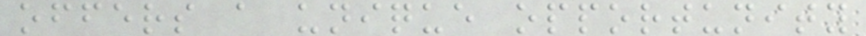offers a unique opportunity
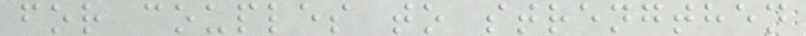for couples to strengthen
